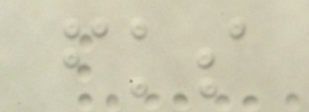fks
